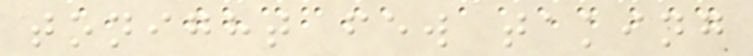tonight few taking
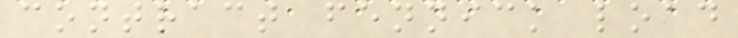contract fennick load
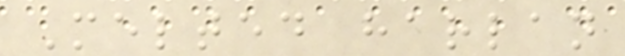Melted harlan
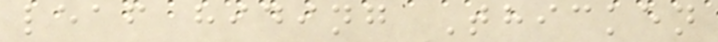leaf hiding Thicken
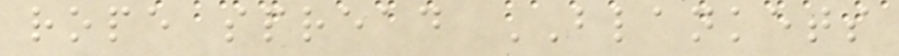rope spread BLANKETS
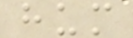hum
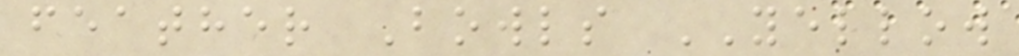feather Bowls YELLOW
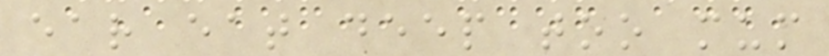ear eat deep too mum
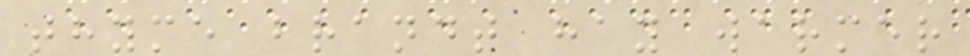thyme brandt hay warmer
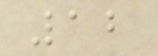12
